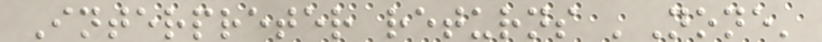Interpreter returns 'None'
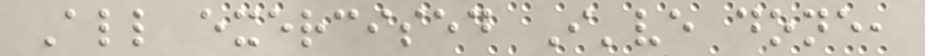All exercised I've done,
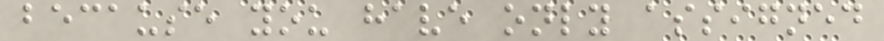because you have only assigned
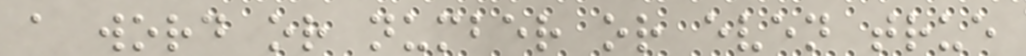a word or number or even true
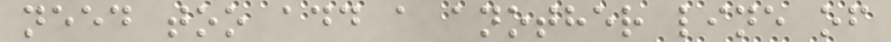need too add a another line of
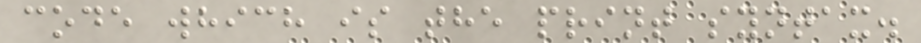code which is the print syntax.
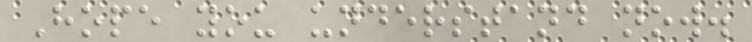Hope you understand now.
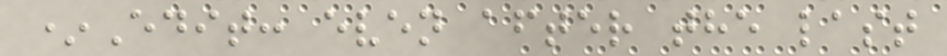*Edit: even after the last
